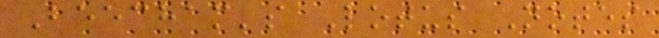Beecham's Lotus Notes
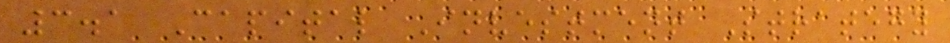3.1 Capital Investment Strategy
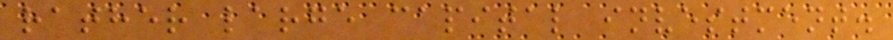rather large capital investment.
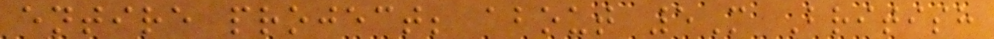entire project; about 5M British
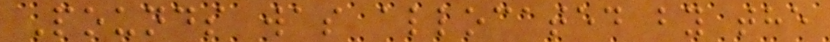Pounds was allocated by the
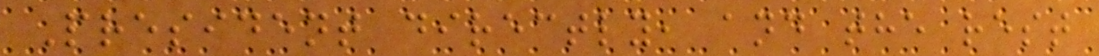President directly, and the rest
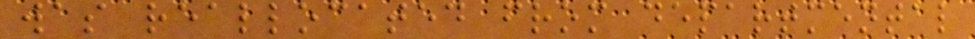was reallocated from departmental
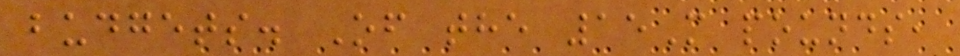budgets. Of the 15M pounds,
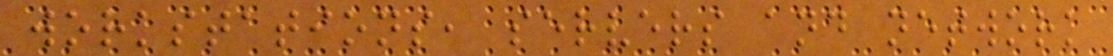workstations, servers and network
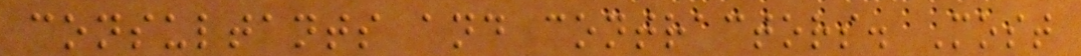consultants and contractors. Most
